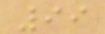99
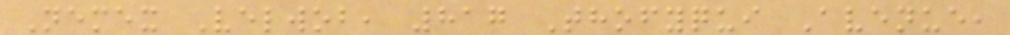Nemex Velwob, 817 Thofyqui Avenue,
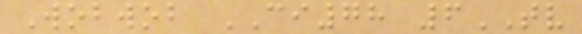Wobwob CI78 6TV
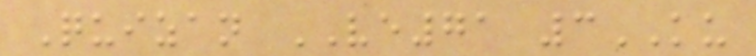Quizan VE71 3KU
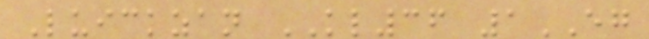Luickzan KL36 1EG
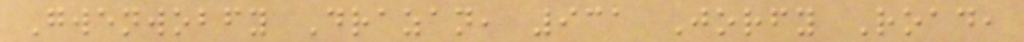Gwenwobfy Drazan, 931 Jorfy Road,
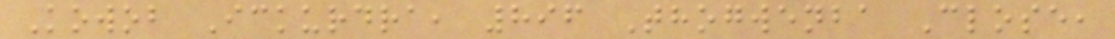Kowob Ickurdra, 896 Thogwenba Close,
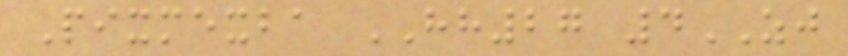Pixmexba HH27 4ZJ
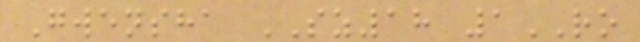Gwensha SZ18 1RO
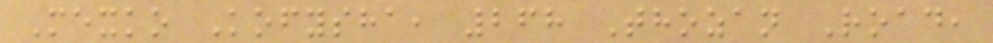Mexko Kofysha, 268 Thozan Road,
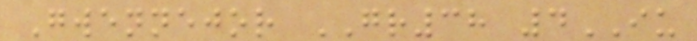Gwennejor GR38 4IU
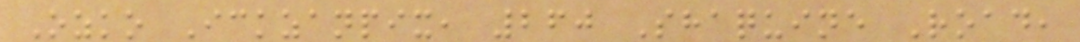Ozko Ickzanpix, 260 Shaquine Road,
